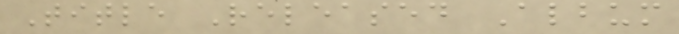Title Released Album
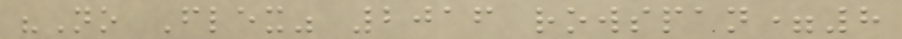"No Flex" 2016 rowspan=8
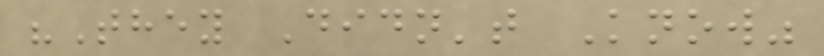"They Didn't Know"
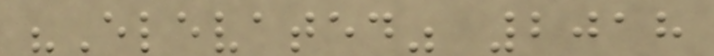"Elevated" 2018
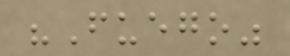"Fuego"
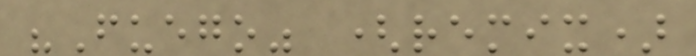"Fuego" (remix)
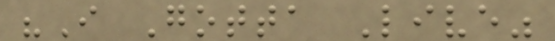"I Gotta Live"
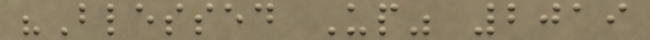"Blessed Up" 2019
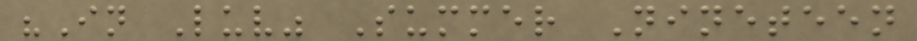"In Luv" Summer Nineteen
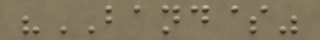"BAND$"
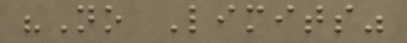"No Limits"
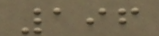196
